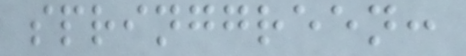springgreen:
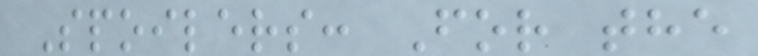Spoilers: For the
